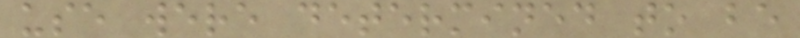use were determined to be
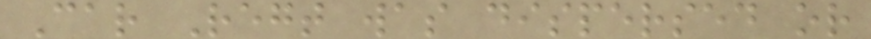Car Regt was dispersed or
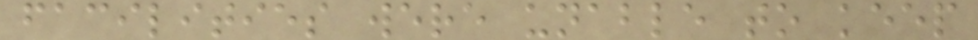facilities were unable to keep
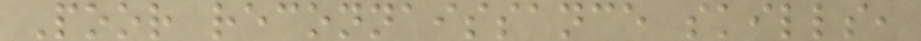Poor reconnaissance skills,
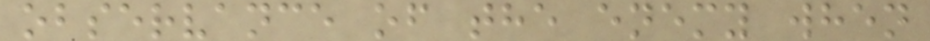observance of the enemy when
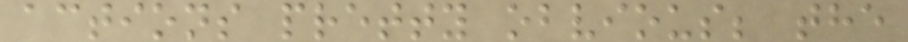actions pretty obvious; the
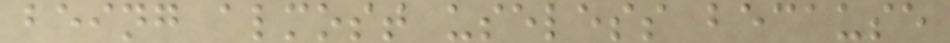being almost useless because
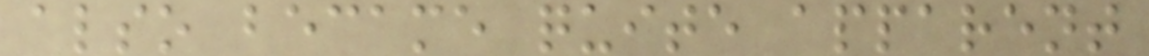also became quite apparent
